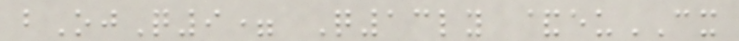bOjQ9= Q13ly &euCX
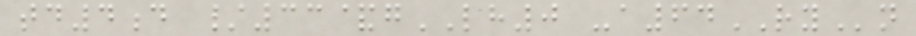td4d /33&gLH0 -a64RYn
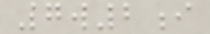7w2i
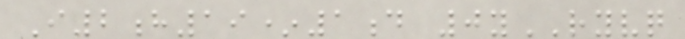I2h19*1d 0yRYVQ
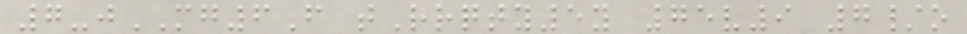7-jMG6F tRrqty5y 75v9 7/o
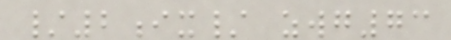/2ix/ zwg73
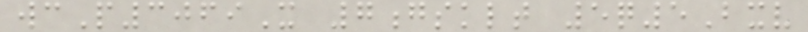wcP3069X 7gsklt 5q5Bxv
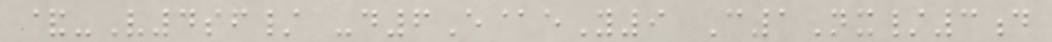&-V4sf/ -d6E@eY9 C1Nx/3d
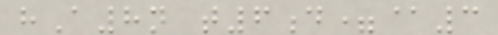hA8n t6d=@3
